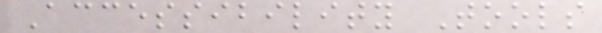Accessibility Tools
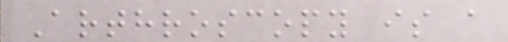Arthroscopy is a
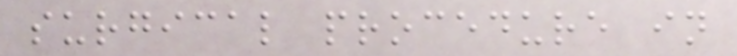surgical procedure in
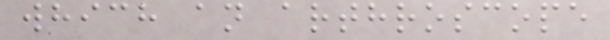which an arthroscope
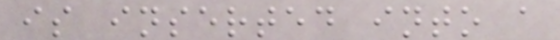is inserted into a
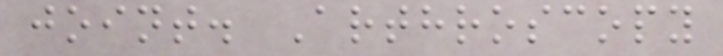joint. Arthroscopy
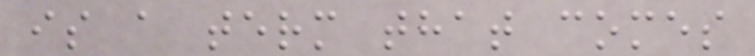is a term that comes
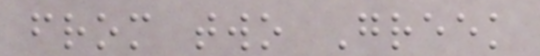from two Greek
